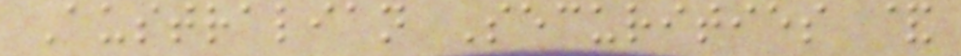Australian Securities &
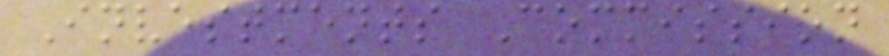Investments Commission
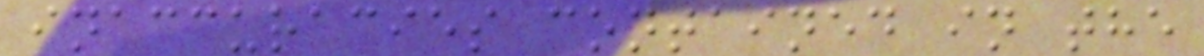inaccuracies contained in the
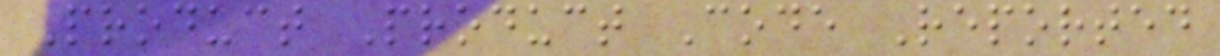Product Product Code Reported
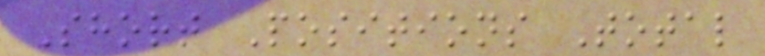Short Positions Total
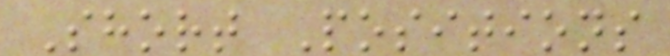Short Positions
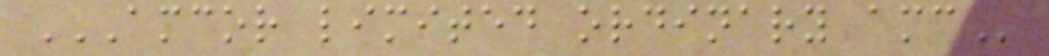AMCOR LIMITED ORDINARY AMC
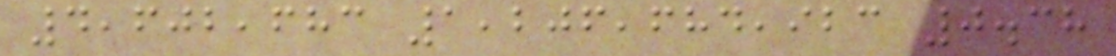4,602,683 1,206,684,923 0.38
